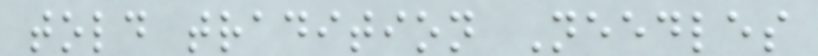told tradition Needles
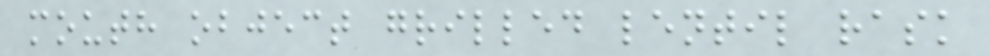mouth object grilled lentil rask
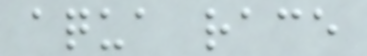aqua race
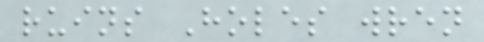ruins Holes wren
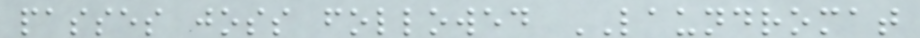passes joss followed LAUNDROMAT
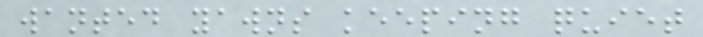wanted yawns keeping quiet
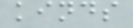kinds
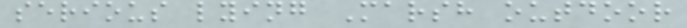serious lying Marsh outdoor
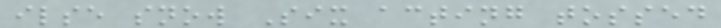ilse snow Six acting tossed
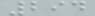294
